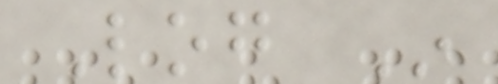Log In
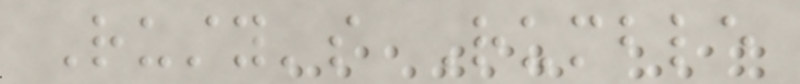Rusty's Rumble
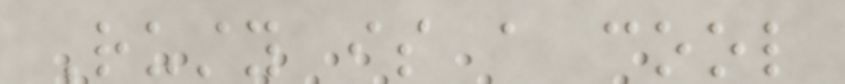Rusty is a cool
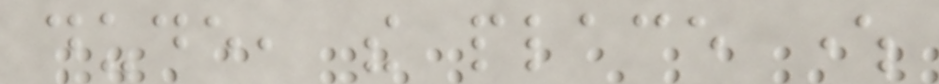dude, the place where
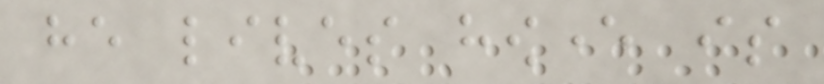he lives however is
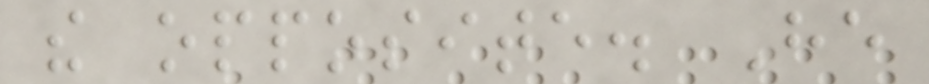the opposite. He
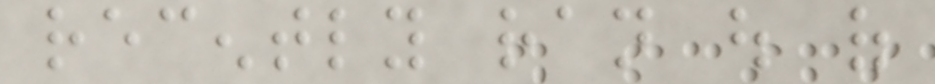recently ran out of
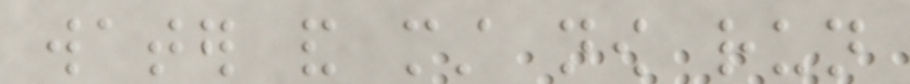water and must now run
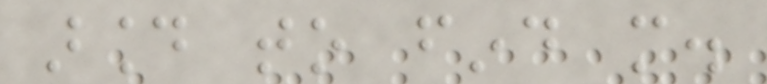around to find more.
